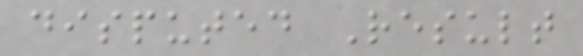disputed Result
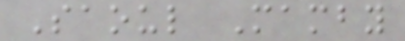Saoul Mamby
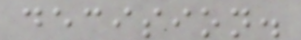decision.
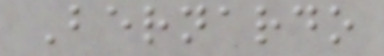Bernardo
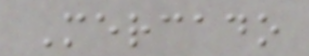Mercado
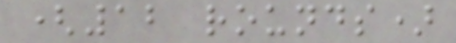(12 rounds)
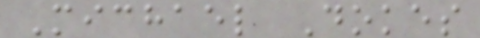Michael Dokes
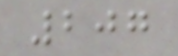207
